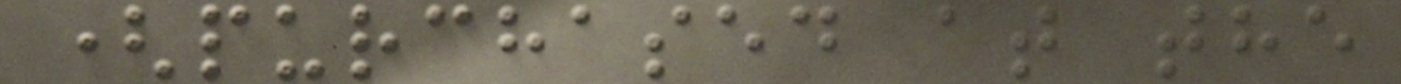(purchased at the
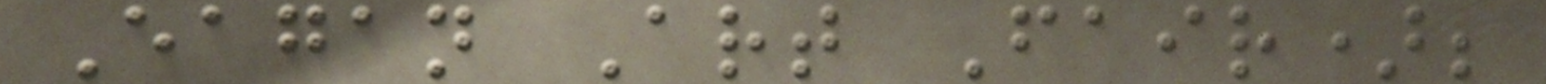Eagan Art Fair);
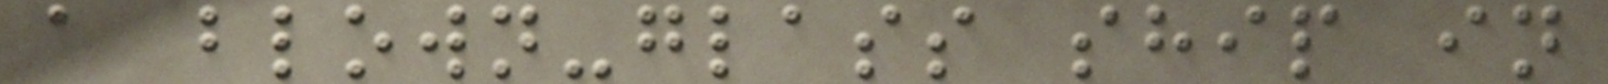a blown-glass ship in
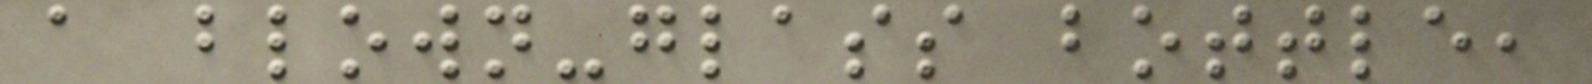a blown-glass bottle,
